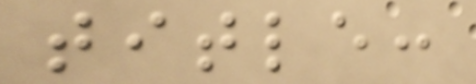title:
